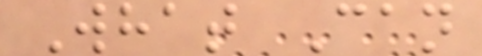What Can
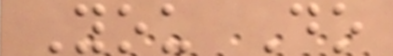You Do
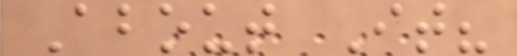About It?
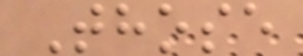Those
